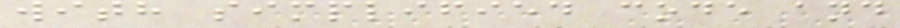with simplified code and
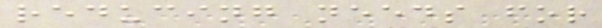reducing needs for
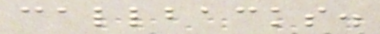callbacks.
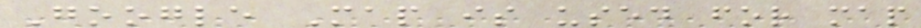Google Map is used for map
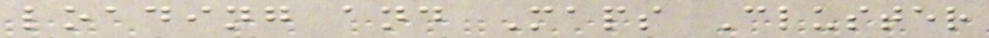loading and Maps Cluster
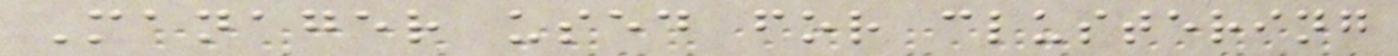Manager used for clustering
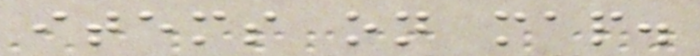items on map.
